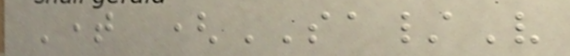Time (SA/V
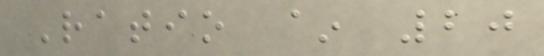Ratio ~ 20
